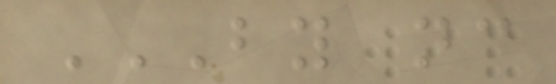BY NC
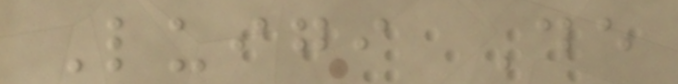Luigi De
